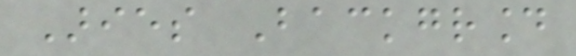Aries Background
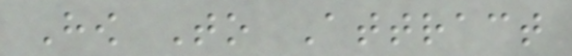How To Attract
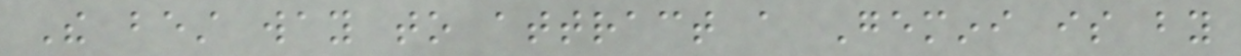The best way to attract a Gemini is by
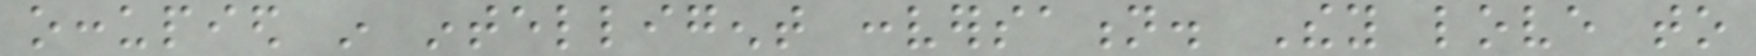occupied in intelligent conversation. They love to
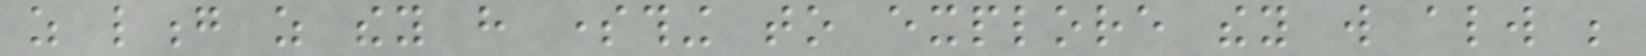as long as they have something to explore they will always be
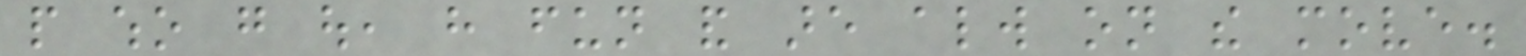people who go out, have fun and are always on the move.
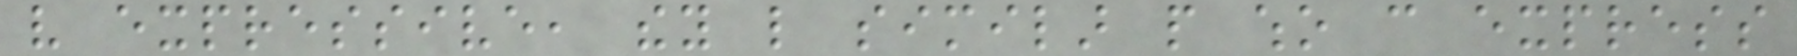very expressive, they like similar people who can express
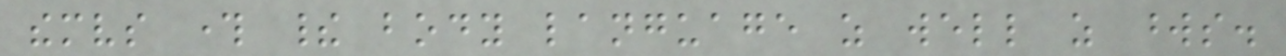themselves through their body language as well as words.
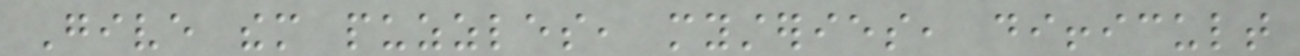Give them puzzles, mysteries, difficult
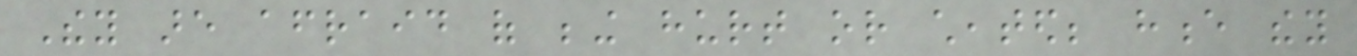They are afraid of being hurt or cheated; hence they
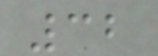32
